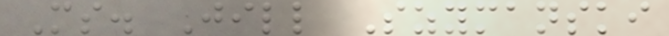Ms. Jill Szymanski
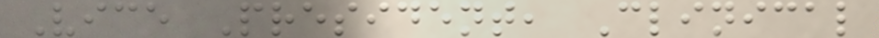Vice President, Clinical
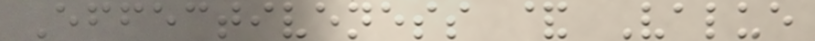Effectiveness & Value
